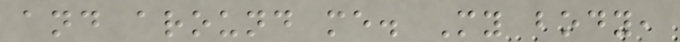and around me. My body,
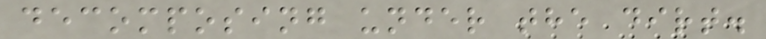decomposing under the dirt.
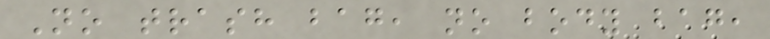No trash bag, no body bag,
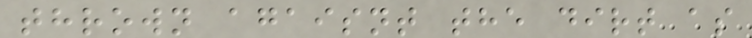thrown agaisnt the dirt as
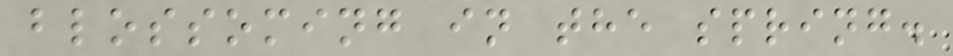blossoming in the spring.
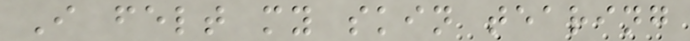I felt my skin tearing
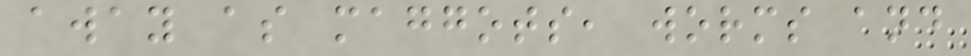away as maggots, worms and
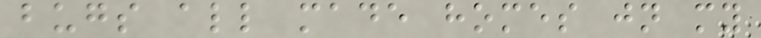bugs all made homes jn my
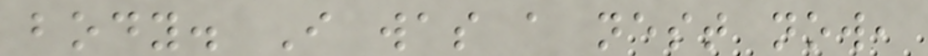body. I was a nest now,
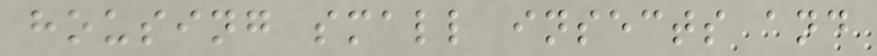housing small insects and
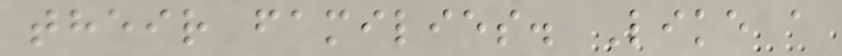their families. Like a
